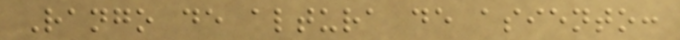Rango de altura de asiento:
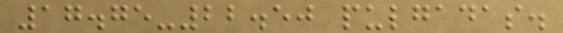17.75-22.50 pulgadas.
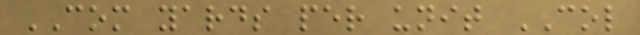COM yards per unit COL
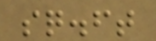sq.ft
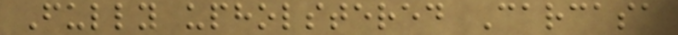Fully upholstered Carcasa
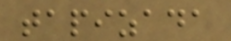tapizada
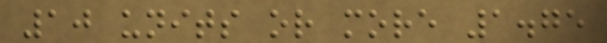10 units or more 1.75
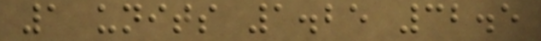1 units 1.25 32.5
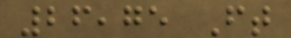26,75 Ft
